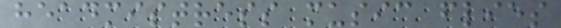headmistress music flies
